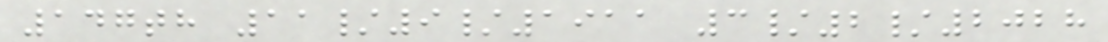147th 11/9/1911 3/2/2028
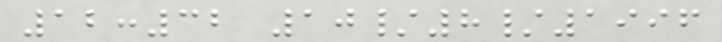12:32 10/8/1996
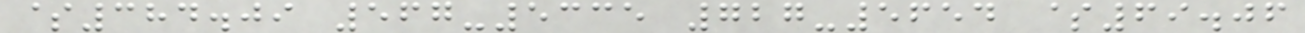$384.09 567-5335 727-5654 $69.06
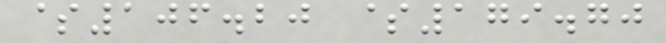$106.20 $179.70
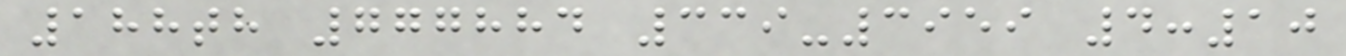188th 777884 339-3959 4:10
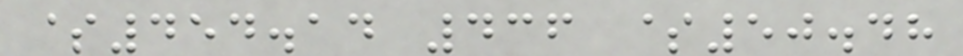$454.14 436 $50.48
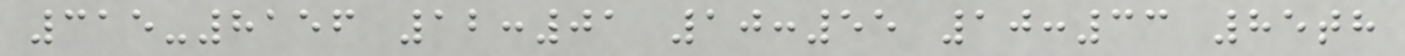315-8156 12:01 10:55 10:33 85th
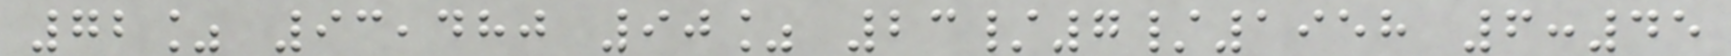72% 93,480 90% 23/7/1958 6:45
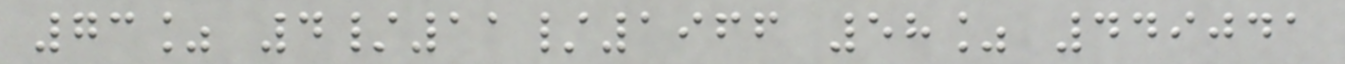73% 4/11/1966 58% 449041
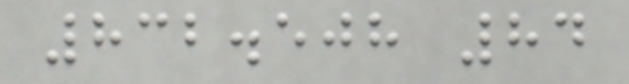832.508 84
